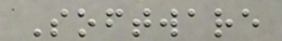Software
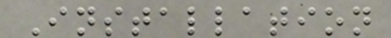Installation
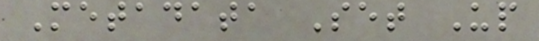Metadata Set Up
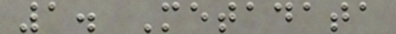1. Metadata
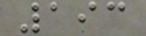193
